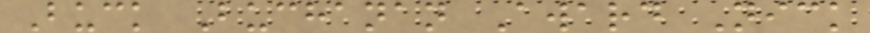Buck Buchanan Award Nick
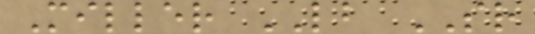Miller LB SR
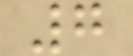7
